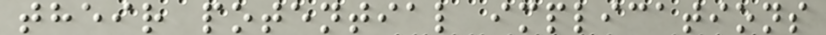their potential implications
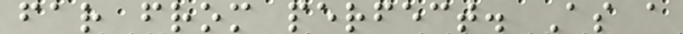far from perfect. As a
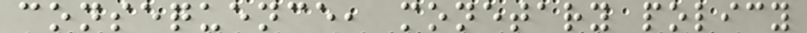consequence, monetary policy
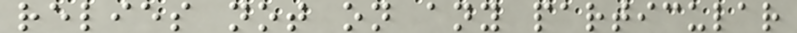relies not on any particular
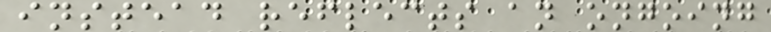instead reflects an ongoing
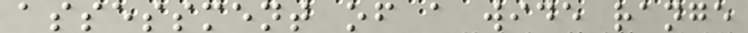assessment of a wide range
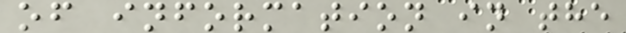of information in the
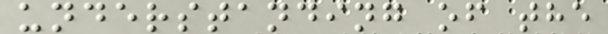understanding of the
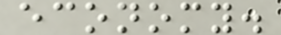economy.
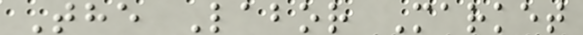The Labor Market
